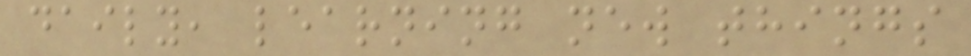daily, learning new things
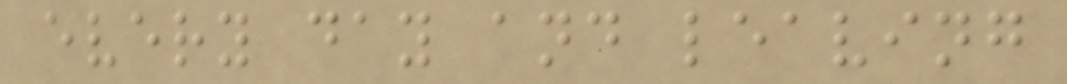every day and leaving
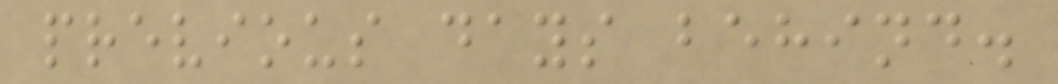previous days behind.
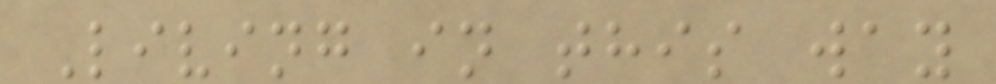Living in this way
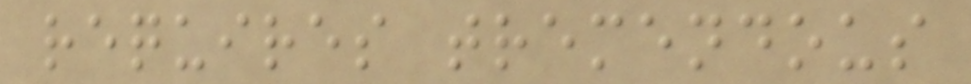requires tremendous
